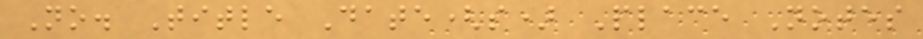No. Title Date(s) Place Notes
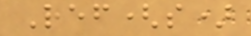Ref(s)
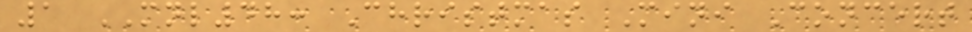1 MNL48: Christmas Mini Concert
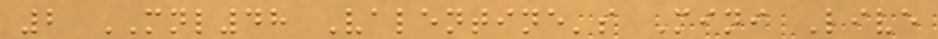2 MNL48 Valentine's Mini Live
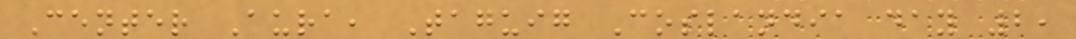Center Aura, Taguig Coslandia day 2,
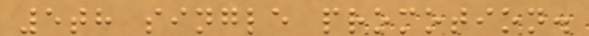5th single promotion.
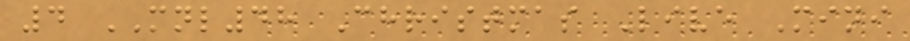4 MNL48 Christmas Live Mini
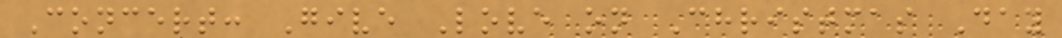Concert: Give Love on Christmas Day
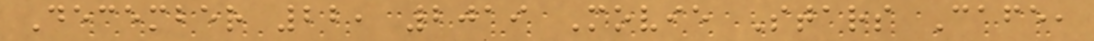December 22, 2019 Movie Stars Cafe,
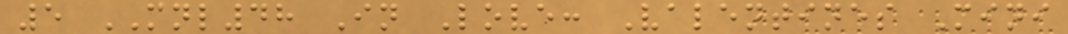5 MNL48 In Love: Valentines Mini
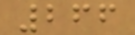266
